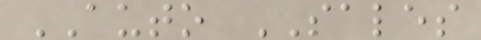AUTO SALES
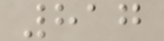817
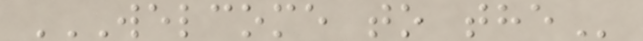WELCOME TO THE
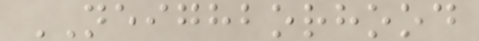NEIGHBORHOOD
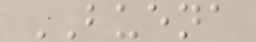BUENA
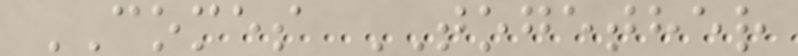COMES TOGETHER
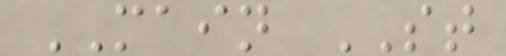MAIN ST
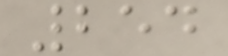254
